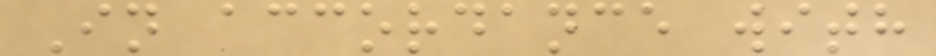In accordance with
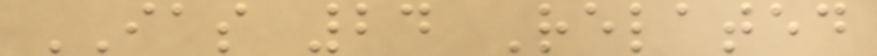IAS 24 Related
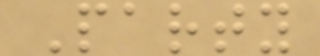Party
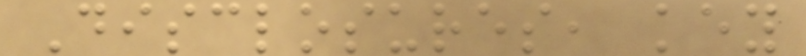Disclosures, key
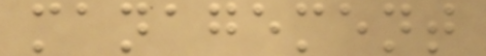management
